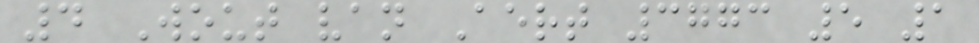4 Wout van Aert 3773 5 1
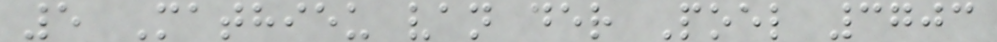5 Mathieu van der Poel 3703
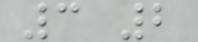3 2
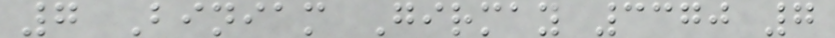7 Biniam Girmay 3370 7
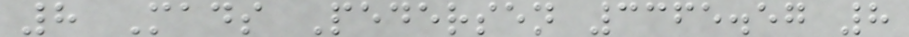8 Mads Pedersen 3365.57 8
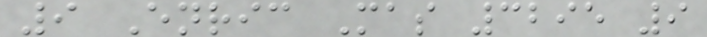9 Enric Mas 3295 9
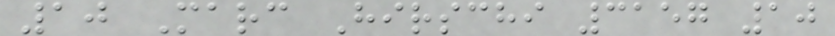10 Marc Hirschi 3157 10
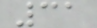31
